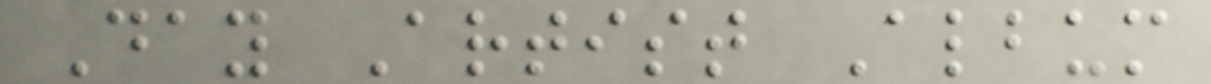Day Artist Album
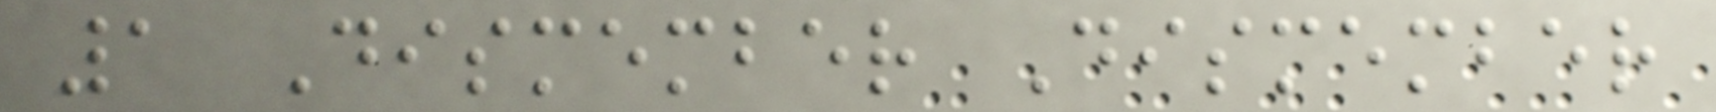1 Dismember Dismember
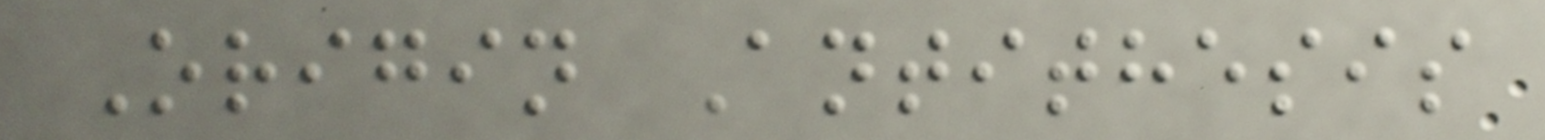Origin Antithesis
